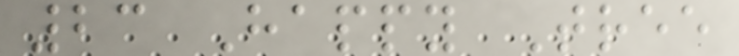23 Happy Tree
